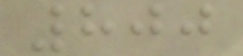800
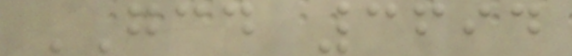GCD 3694
